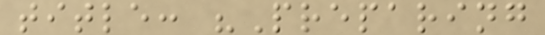title: "Preparing
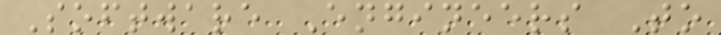Software Engineers To
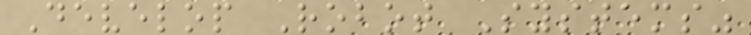Develop Robot Systems"
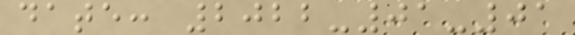date: 2022-01-01
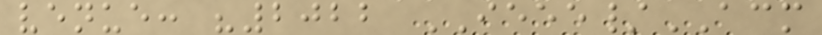venue: "2022 IEEE/ACM
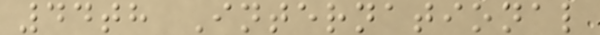44th International
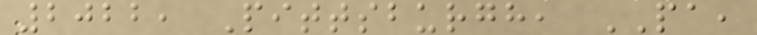2022, Pittsburgh, PA,
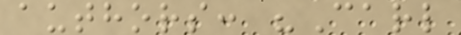authors: "Carl
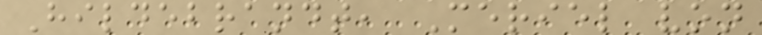Hildebrandt, Meriel von
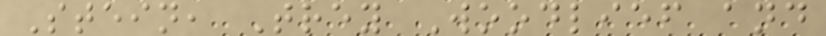Stein, Trey Woodlief and
